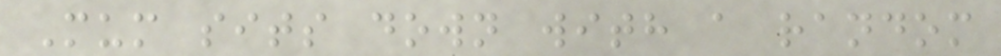Mum sits down with a random
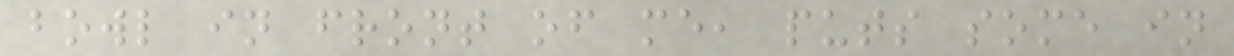bowl in front of me, puts some in
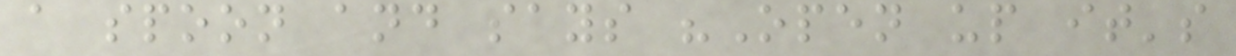a spoon and says "Open up it's
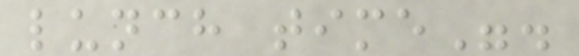lunch time".
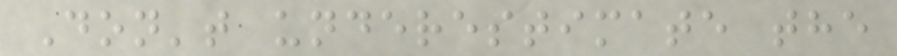Don't underestimate the
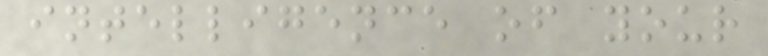intelligence of your
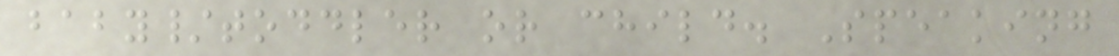baby/toddler or child. Speaking
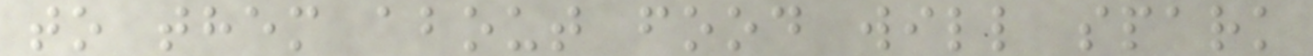to them about food will spark
